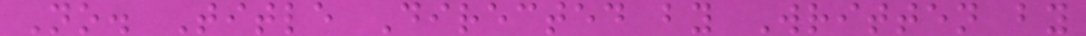No. Title Directed by Written by
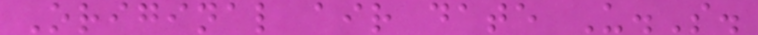Original air date U.S.
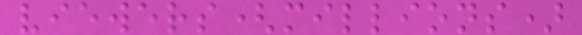viewers(millions)
